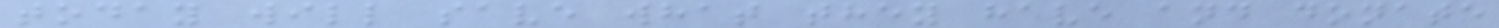today will save what they have and donate
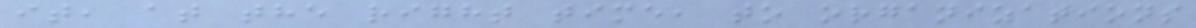it, at the right time, to organizations
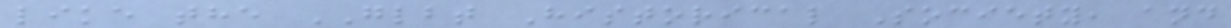like the GLBT Historical Society, and
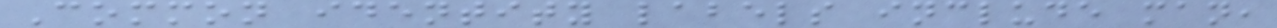Common identity labels include man,
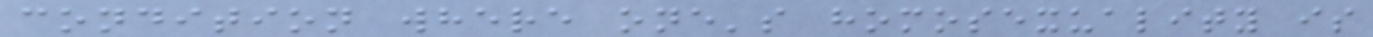condition where one's homosexuality is
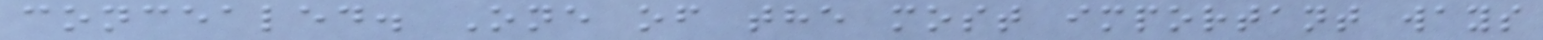concealed. One of the most important ways
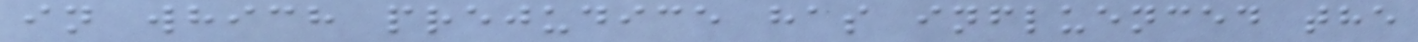in which prejudice has influenced the
